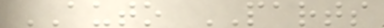AUTO PARTS
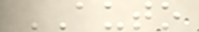AUTO
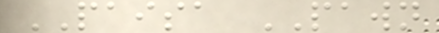PAISA PAWN
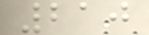210
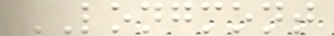LONGMONT
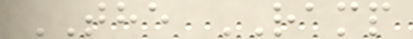THE RAMP
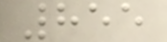855
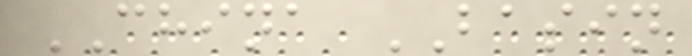CHINA BASIN
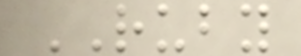RUBY
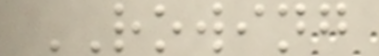ROWING
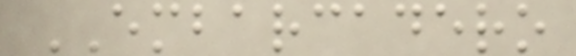EMBARCADERO
